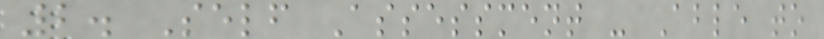2. Self Assessment - Able to
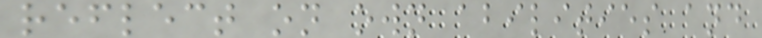reflect on own abilities and
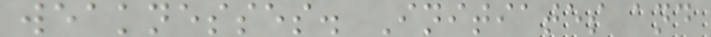weaknesses. Initiates and
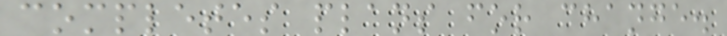completes plans for change.
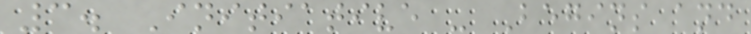3. Initiative - Begins and
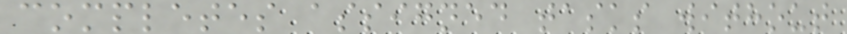completes assigned tasks without
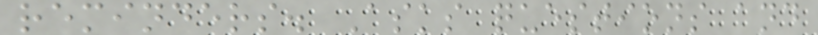reminders. Asks questions and
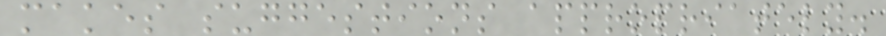makes suggestions appropriately.
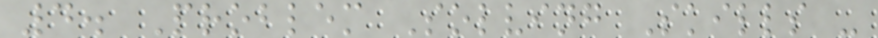4. Problem Solving Skills -
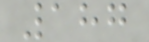187
